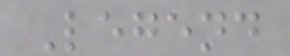Legend
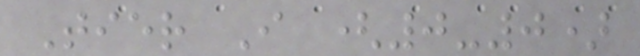Tier I (0-0)
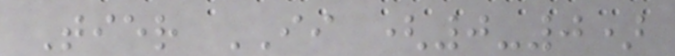Tier II (0-0)
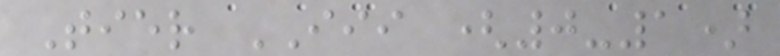Tier III (0-1)
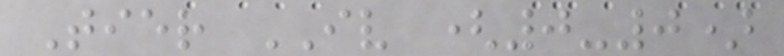Tier IV (0-0)
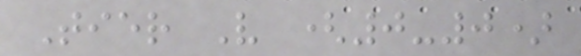Tier V (0-0)
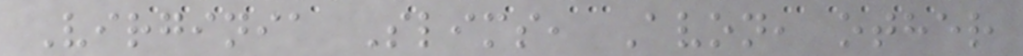Virginia Slims, Avon, other
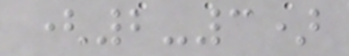(2-3)
